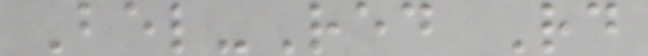Bel-Red Rd
